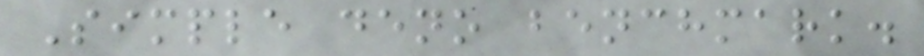Simple deno benchmark.
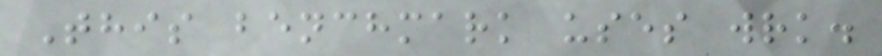This benchmark uses wrk.
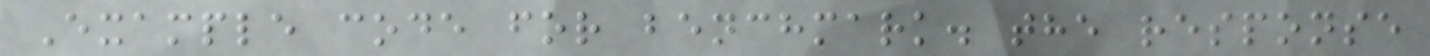Example code for benchmark. the response
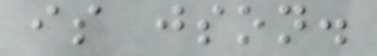is json.
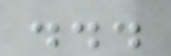...
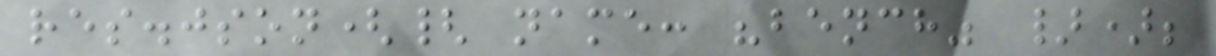res.json({ name: "bench" });
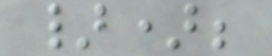});
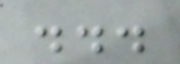...
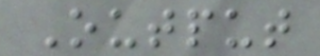Output
